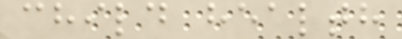child health
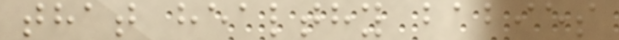that healthy babies
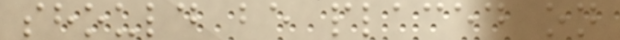should be placed on
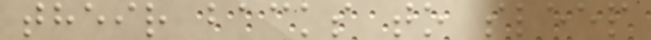their backs to sleep
